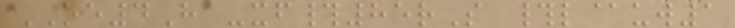OE4H -xf#85rS #l@uw1
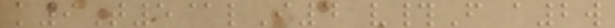k9T5@lI4 v#F a2w
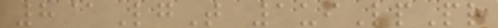8@LgT 1uiLpPr
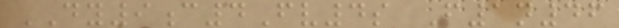DY9c4Fv4s F1n46
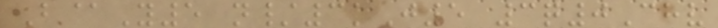B@Y5 n/3kJ5 3q0Chv
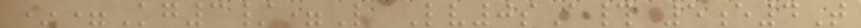*=Kg3/=L Lv0sA# 5e4T
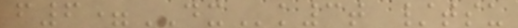f6=DXk3t /tsu
